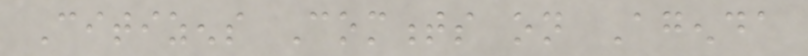Citizens Comments on Agenda
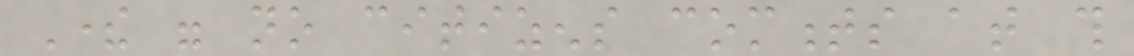There were no citizens comments at this
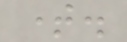time.
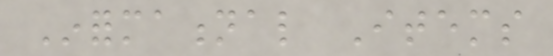Informational Items
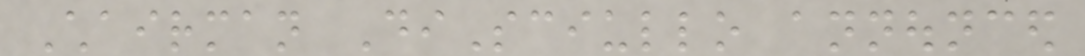Chairman DiSciullo announced
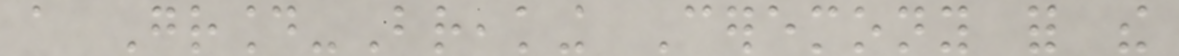a Ground-Breaking Ceremony for the
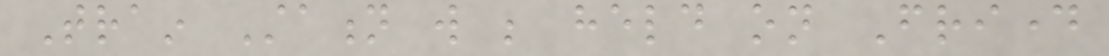Train Station will be held on Friday
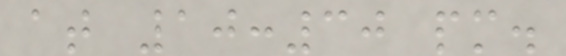at 10:30 pm.
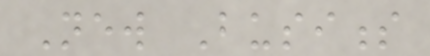New Business
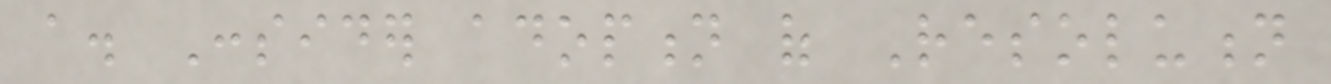a. Consider adoption of Resolution
